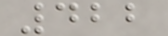422
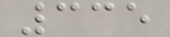335
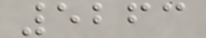5263
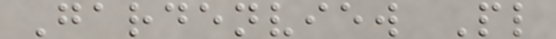Gardenview Pl
